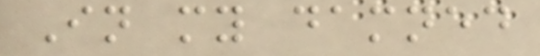In my damned
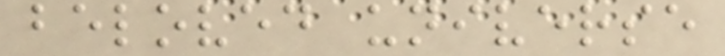beloved universe
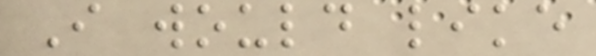I would like
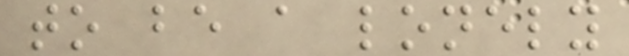to be a lonely
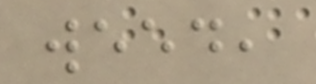weed,
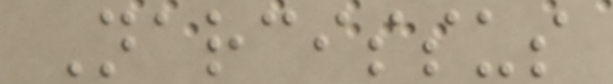Narcissus
